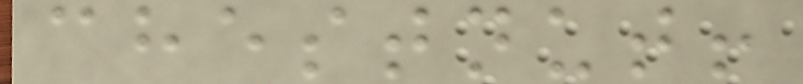chestnut!
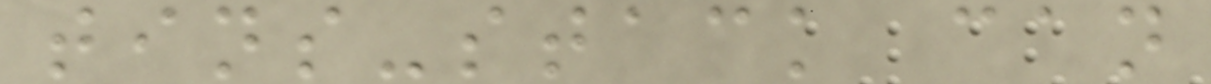tins-stack can
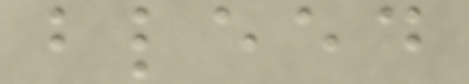bleed
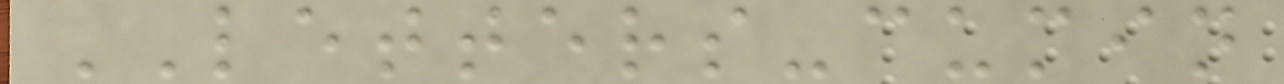LETTERS-cumin
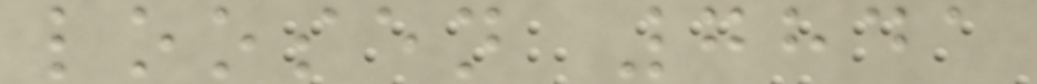loosen 7841
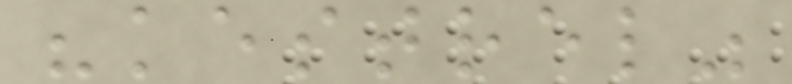"kestrel"
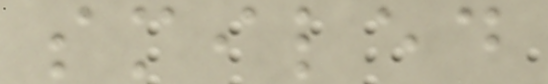smiled
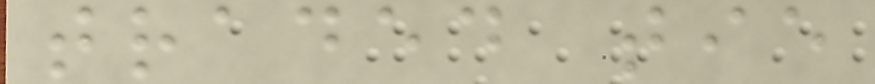traded tie
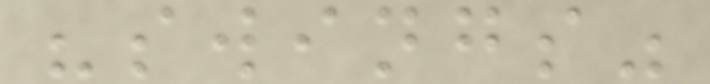"swings"
